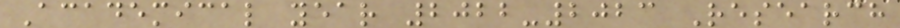Academical year 2022-2023 Research
